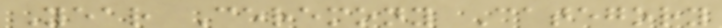Year Ceremony Category
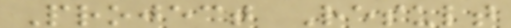Project Result
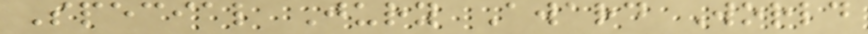Special Jury Award World
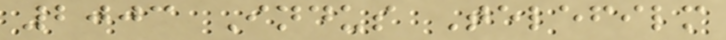2003 Indus Telefilm
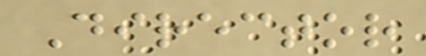Director
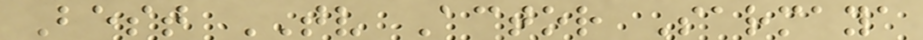Best TV Actor Sarmaya
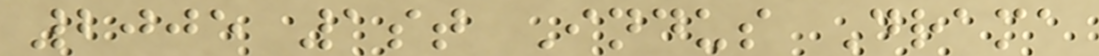2005 1st Indus Drama
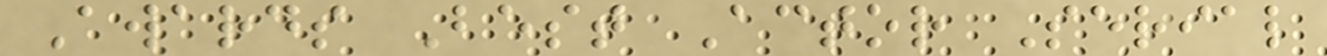Awards Best Actor Serial
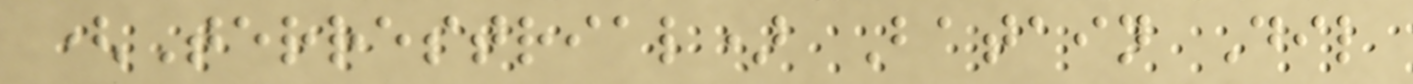(Terrestrial) Batain Dil
